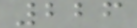226
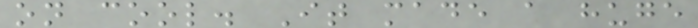on cool. It made a huge
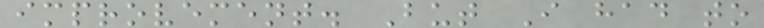improvement. But I had to
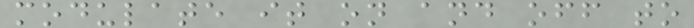modulate it on and off to
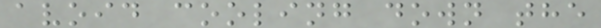avoid cooling down the
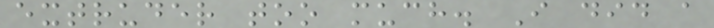extruder too much. I did a
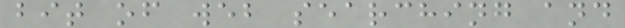bit of web searching and
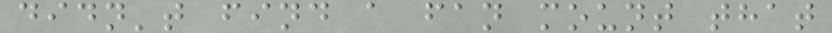didn't find a fan mount that
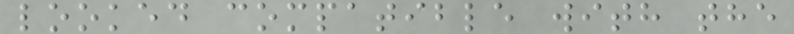looked compatible with the
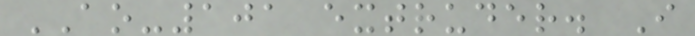AO-101 extruder. I
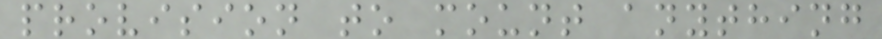provision to mount anything
